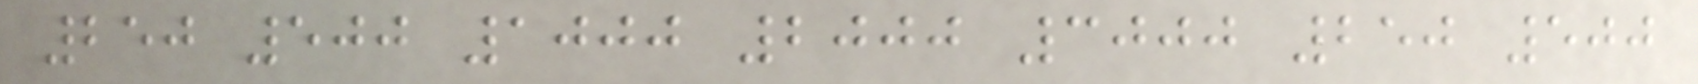250 500 1000 2000 3000 250 500
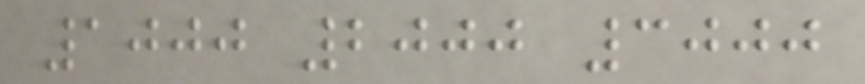1000 2000 3000
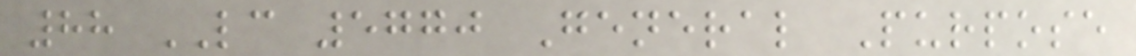88 LC 5770 General Purpose
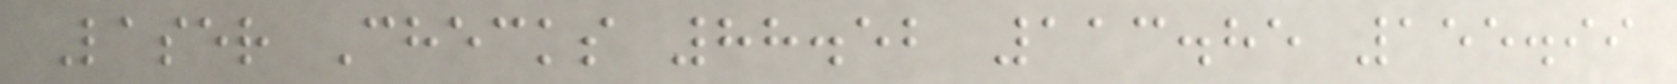Laser Checks 88.52 113.85 155.99
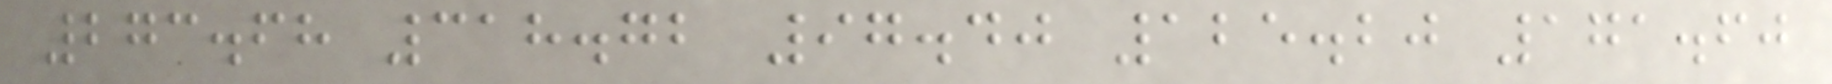273.68 318.72 97.40 125.20 171.60
